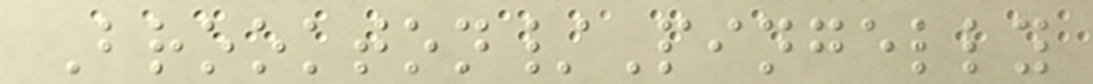Brookton/Pingelly
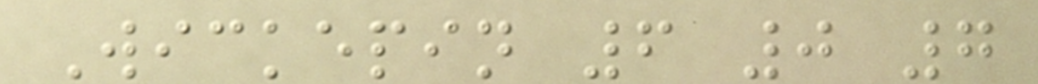Wickepin 6 0 7
